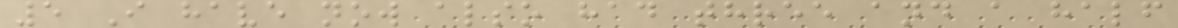5 I have now also had three and a half
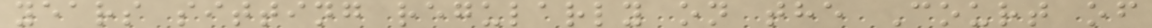years sitting regularly on the Court of
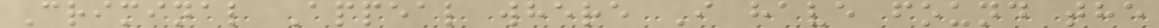Criminal Appeal where I have found the
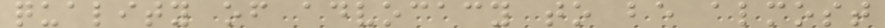quality of advocacy to be almost
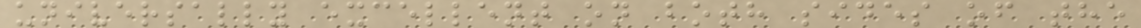universally excellent on both sides of the
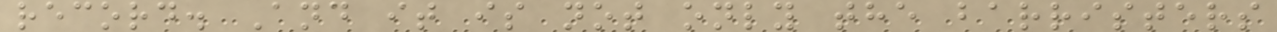record. And it is not only the barristers
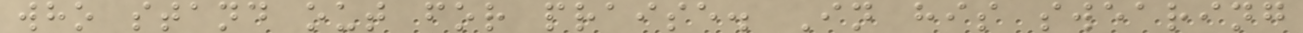who stand out for praise. In his swearing
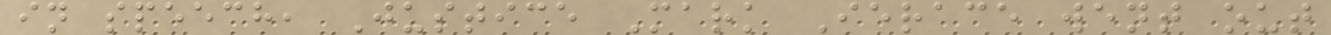in speech, Justice Mark Ierace went out
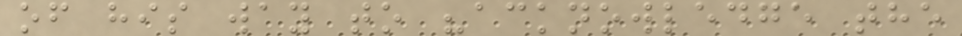of his way to "acknowledge the
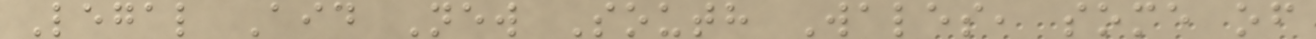Legal Aid New South Wales, some of
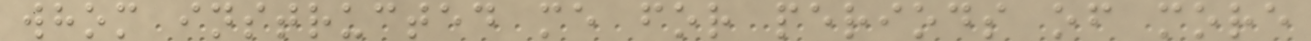whom instructed me for periods of more
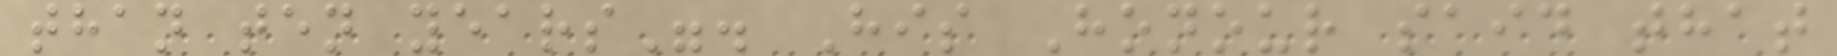than ten years". His Honour said that
